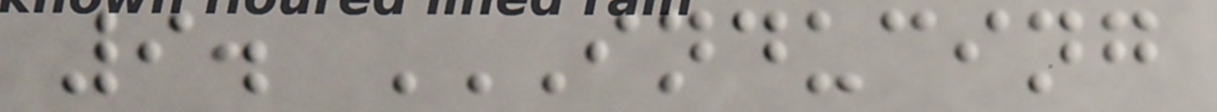9. INDUCING
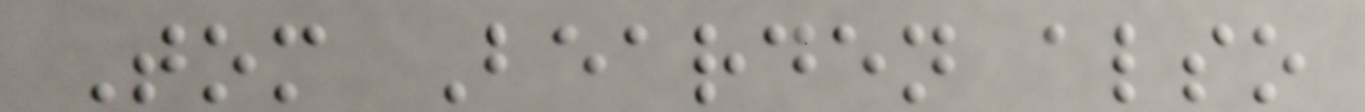Tom Bearden also
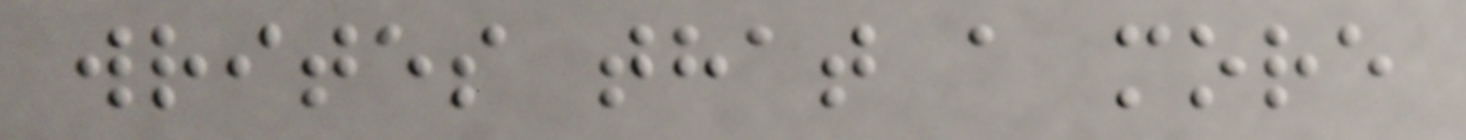writes that a more
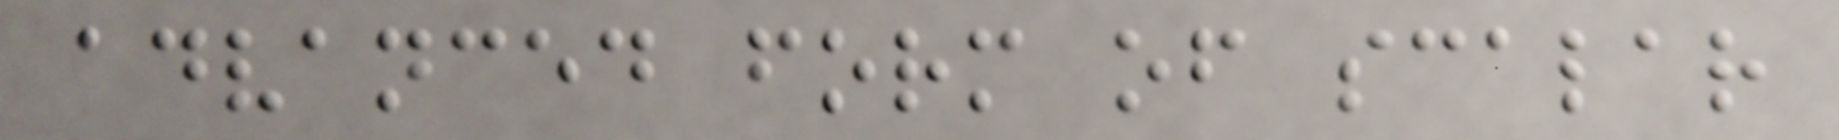advanced form of scalar
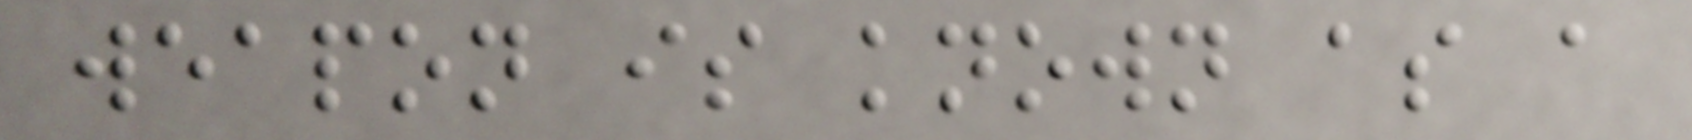weapon is known as a
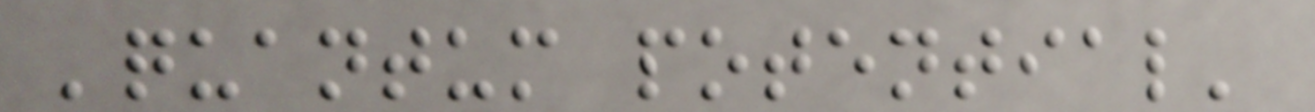'quantum potential'
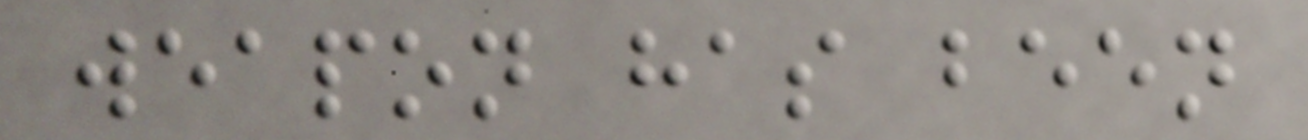weapon has been
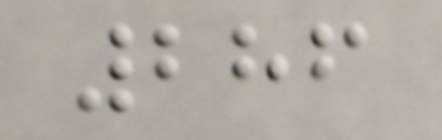286
